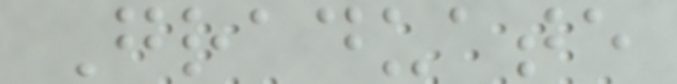Graduate
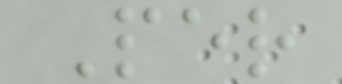Per
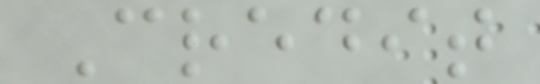Credit
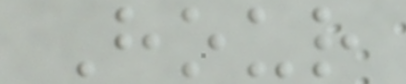Hour
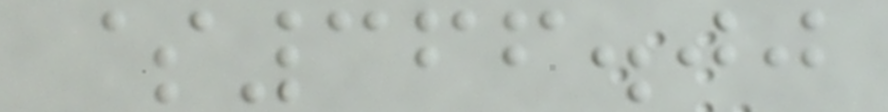$366.00
